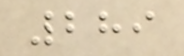289
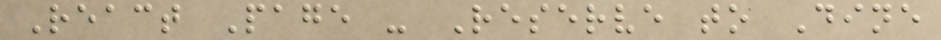React Page - Reserve to Dine
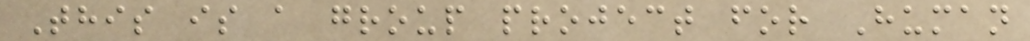This is a group project for Human
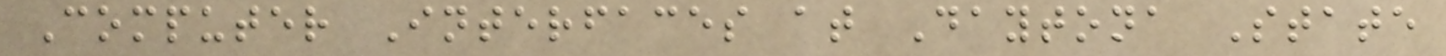Computer Interfaces at Daytona State
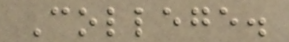College.
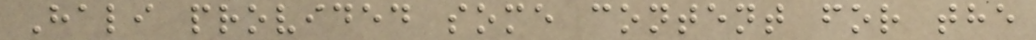Hali provided some content for the
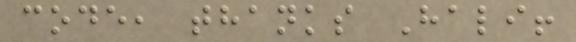code, thanks Hali!
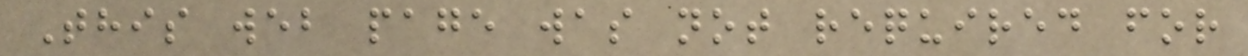This web page was not required for
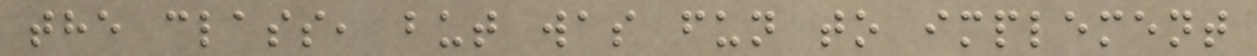the class, but was fun to implement
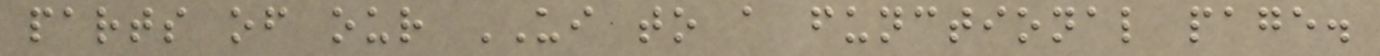parts of our UI to a functional page.
